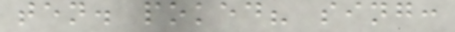ten. poked? sing:
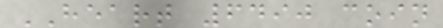HEART 6490 coin
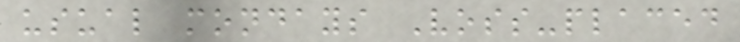usual mondays Voss-placed
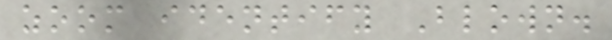zoom identify Blown.
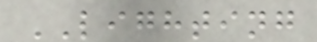LIGHTING
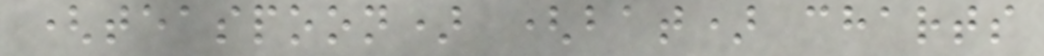(teaspoon) (bat) charts
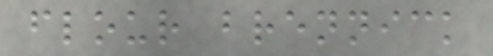flour brennick
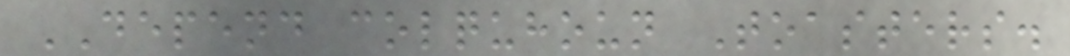DEPEND colquhoun Toasters.
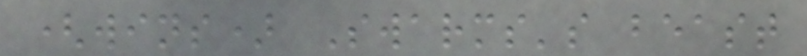(wins) Swarms's beast
